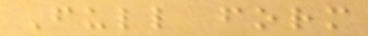Full form
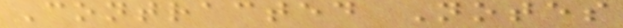Contracted Notes
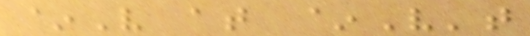~V at ~V't
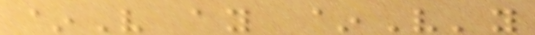~V ay ~V'y
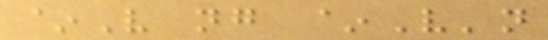~V ng ~V'n
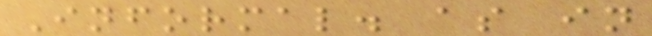Informal. as in
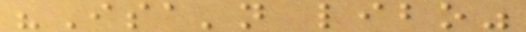"Isa'n libo"
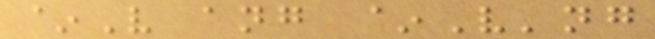~V ang ~V'ng
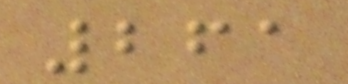261
